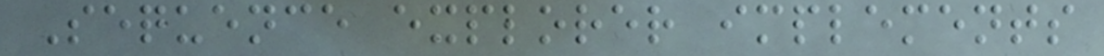Sequence explorer implements
